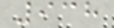938
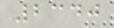2340
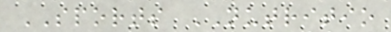SPORTS NUTRITIO
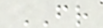FR
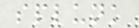splunk
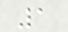1
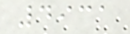4931
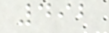492
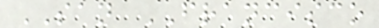SAN FRANCISCO
